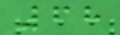68
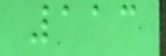113
